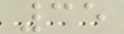35
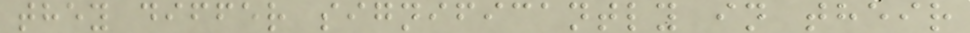they differ significantly in their
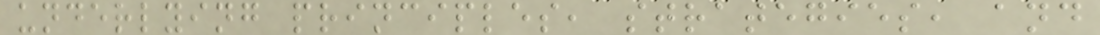underlying principles, strategies, and
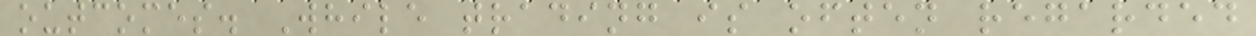outcomes. While trading is often regarded
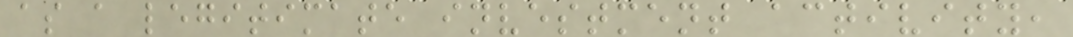as a legitimate investment activity,
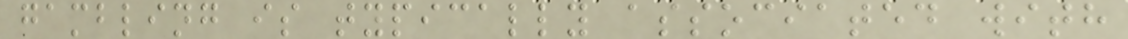gambling is typically associated with
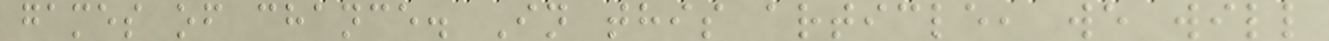games of chance. In this article, we will
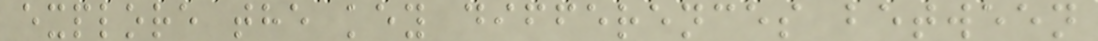explore the key differences between
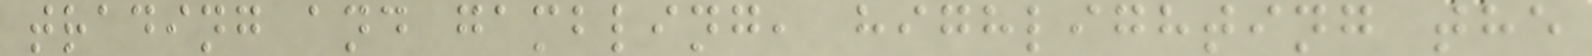trading and gambling, highlighting the
